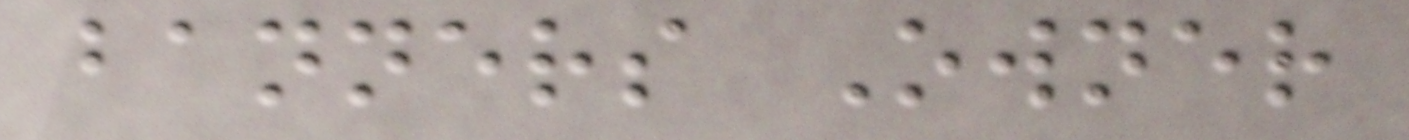banners Owner
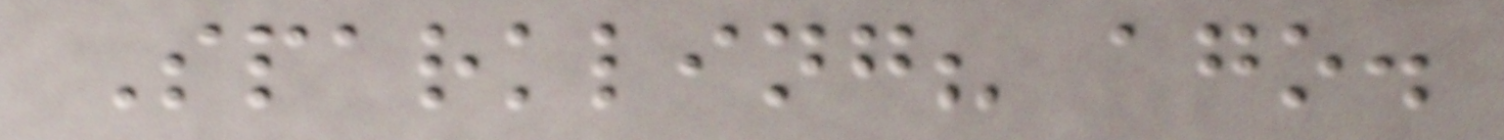Sparkling? ago.
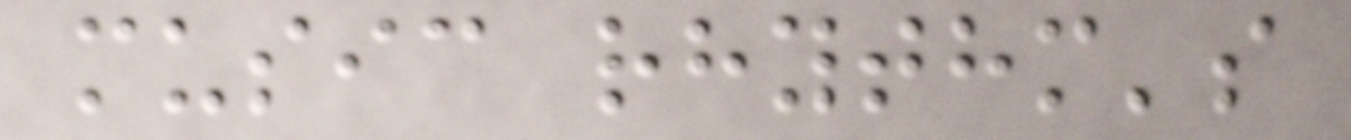music rhythm's
